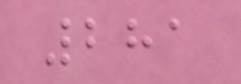281
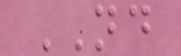ND
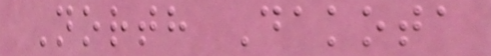North Dakota
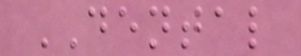DENTAL
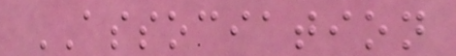ASSOCIATION
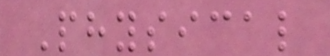Physical
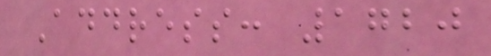Address: 1720
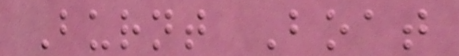Burnt Boat
